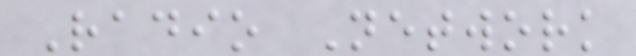Radio Network
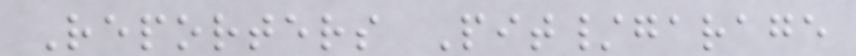Reporters Pit/garage
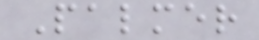Palmer
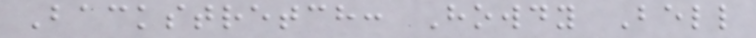Backstretch: Howdy Bell
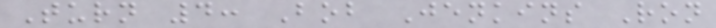Turn 4: Bob Jenkins Ron
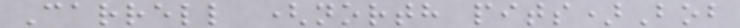Carrell (north pits)Bob
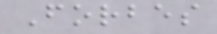Forbes
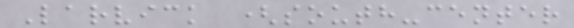Larvick (south-center
